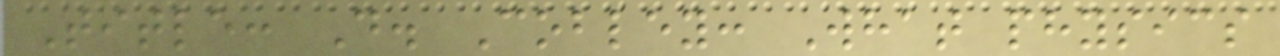Title: D. Cobley: What physics
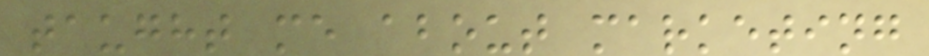taught me about marketing
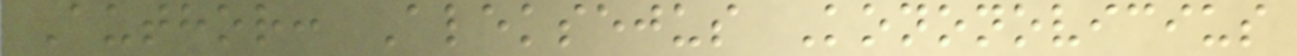Author: Aleksejus Kononovicius
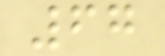67
